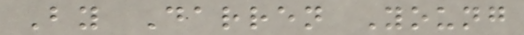By Darren Young
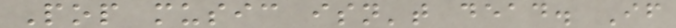Pop music isn't dead. If
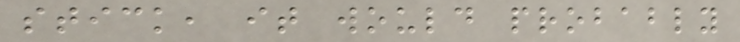stick, it would probably
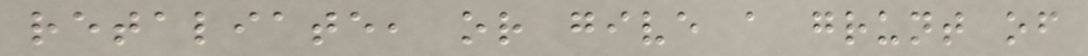retaliate, or give a grunt of
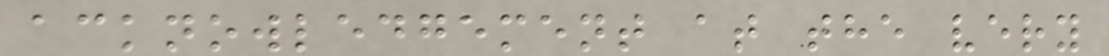acknowledgement at the very
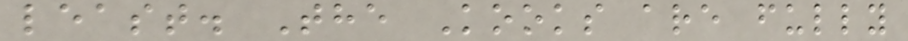least. The Kooks are fully
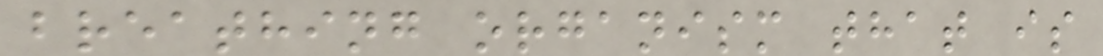breathing organism that is
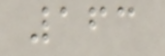163
